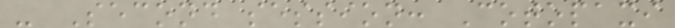- Second session: Cotopaxi
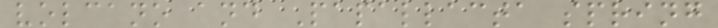volcano and Papallacta spring
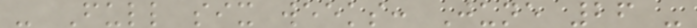- Full six weeks: June 26 -
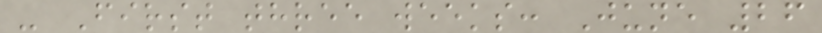- First three weeks: June 26
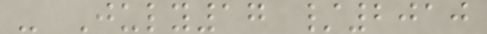- July17 /2010
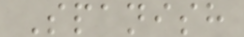Spanish
